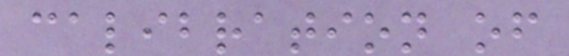calibration of
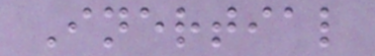Inertial
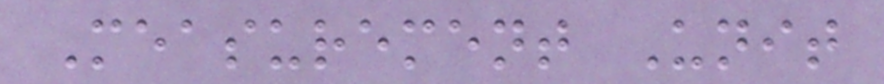Measurement Unit
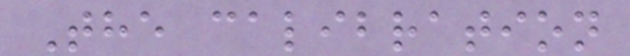The calibration
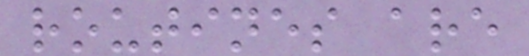routines are
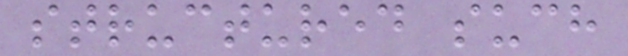structured such
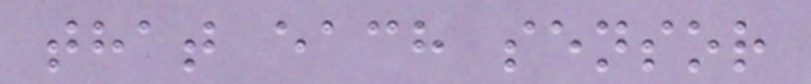that each sensor
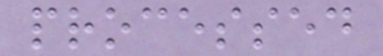processed
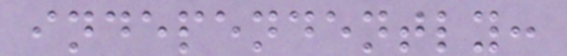independently:
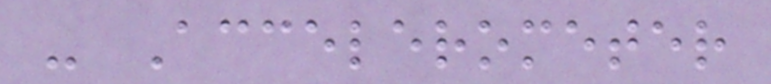- Accelerometer
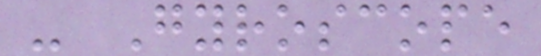- Gyroscope
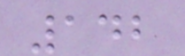142
